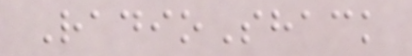RadioShack
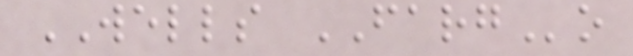WELLS FARGo
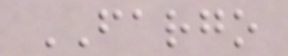FARGO
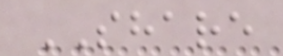SHARE
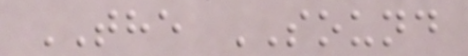THE SOUND
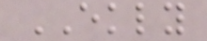EKLY
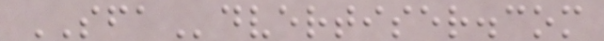SFAdvertiser.com
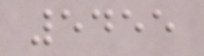5455
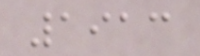1913
